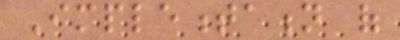Implementation of
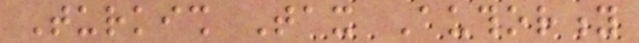Turkish Tax Authority
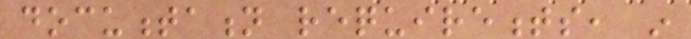documentation requirements, in
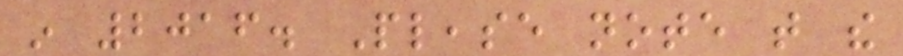in 2016. Please note that the
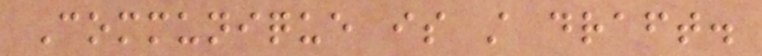Communique is still draft.
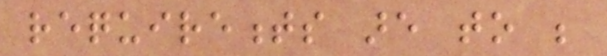requirements are to be
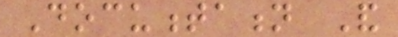Documentation And
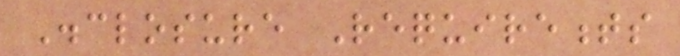Disclosure Requirements
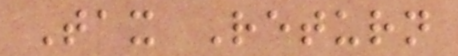Tax Return
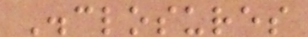Disclosures
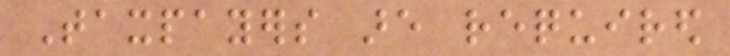Taxpayers are required
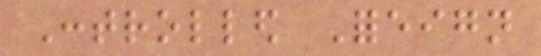Controlled Foreign
